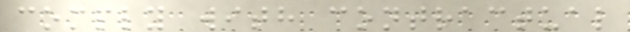comply with contractual
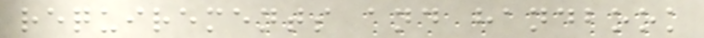requirements and handbook
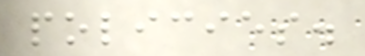policies.
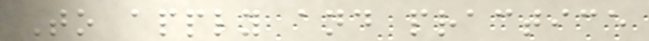To apply and practice
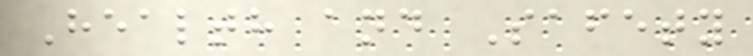Health and Safety
